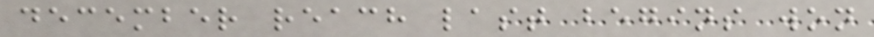december reach last begins won
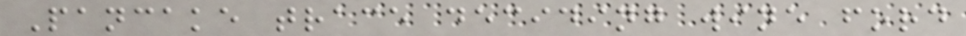Pancake trace deciding wine ford
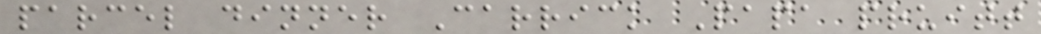parcel dinner Carrick Papa pruitt
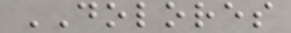DOLORES
